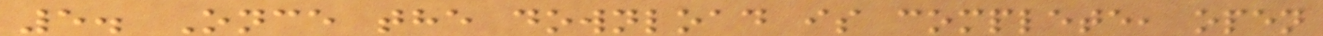5. Once the download is complete, open
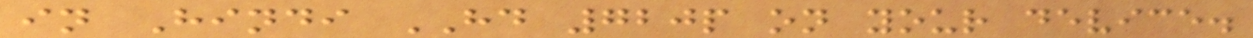in Hindi HD 720p on your device.
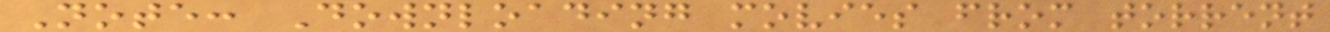Note: Downloading movies from torrent
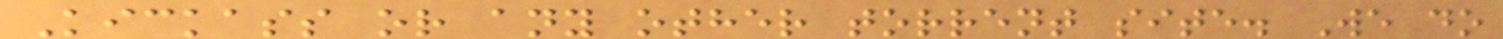Kickass or any other torrent site. We do
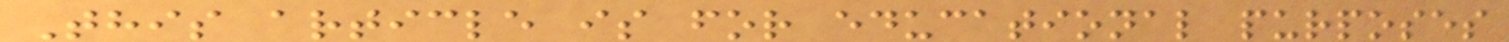This article is for educational purposes
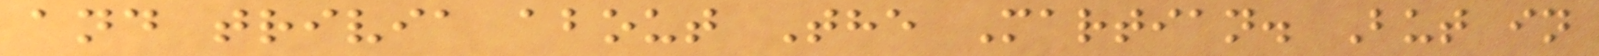and trivia about The Martian. But in
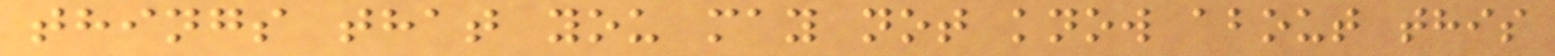things that you may not know about this
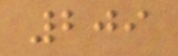209
